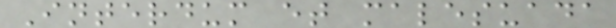Interdum et malesuada
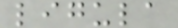ligula
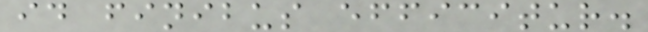id finibus efficitur.
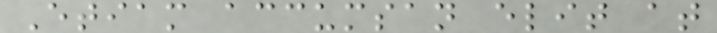Etiam accumsan elit at
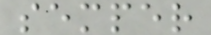semper
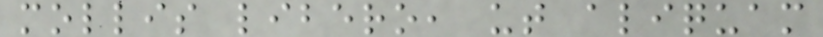mollis libero, ut aliquam
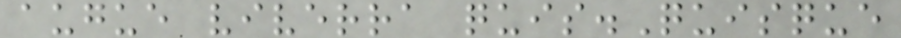augue viverra quis.Quisque
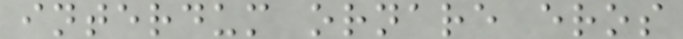interdum ornare eros
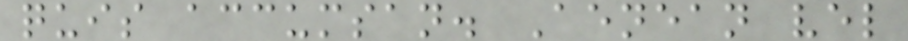quis accumsan. Aenean vel
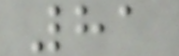81
